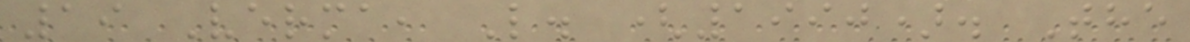19 Verma, L. (1990). The
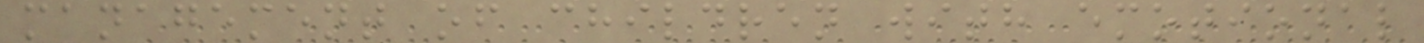management of children with emotional
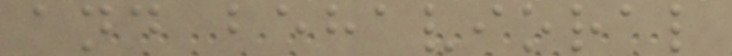and behavioral
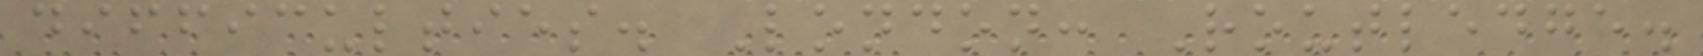difficulties. London: Routledge.
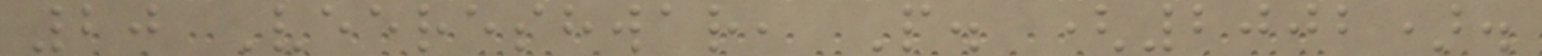20 Veereshwar, P. (2002).
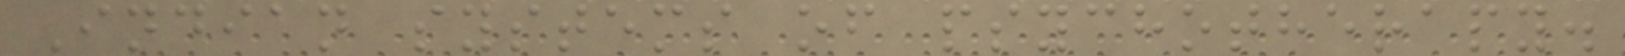Indian systems of psychotherapy.
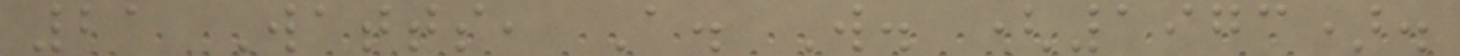21 Watts, A. W. (1973).
